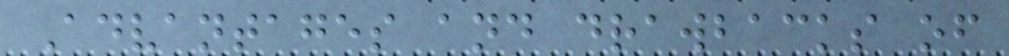Advantages and drawbacks of
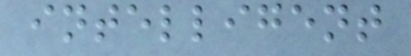intelligent
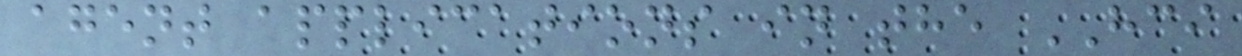agent applications in the HCI
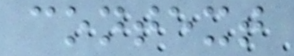context
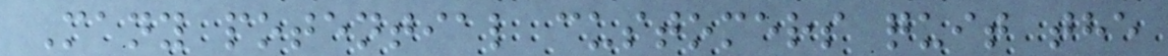Many potential customers quit the
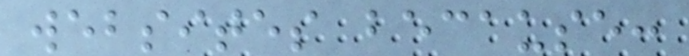websites because:
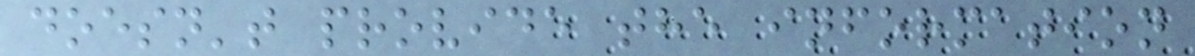doesn't provide the information
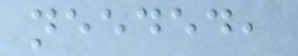needed,
